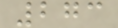273
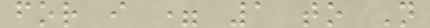for i = 1 to N
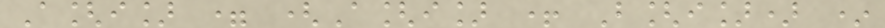A[i] = (A[i] + B[i]) *
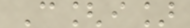C[i]
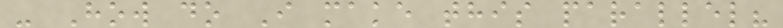- How do I make this parallel?
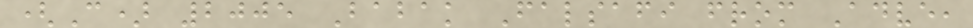(C) 2005 Babak Falsafi from Adve,
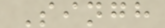Singh
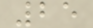25
